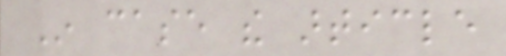In case the article
